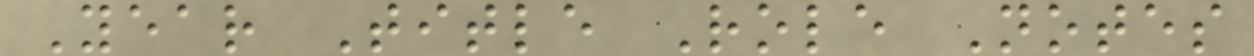Year Title Role Notes
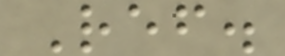Ref.
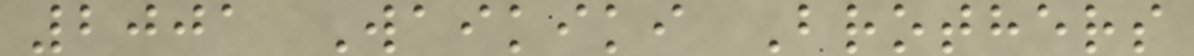2001 Waikiki Brothers
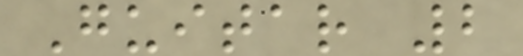Guitar 2
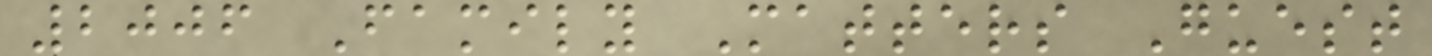2006 Family Matters Guest
